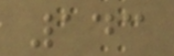143
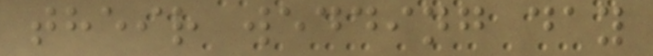their wedding day
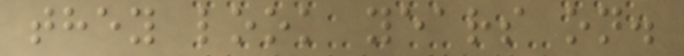they look years on.
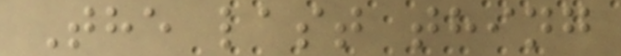The last thing
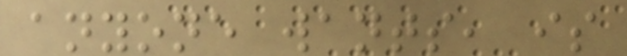anyone wants, is
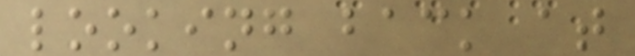looking back at
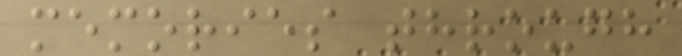memories through
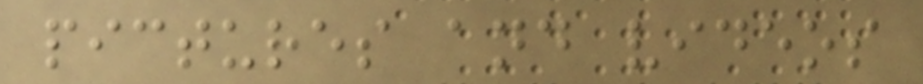pictures and videos
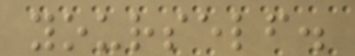yourself.
